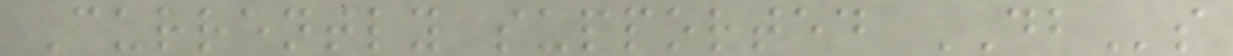Currently supported DBs
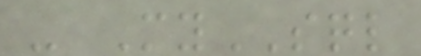- MySQL
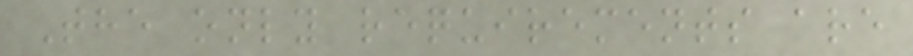The only requirements are
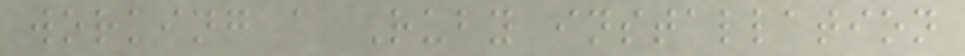working a Ruby installation
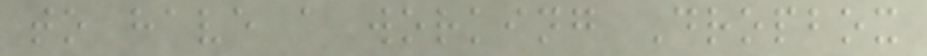to have a working Dropbox
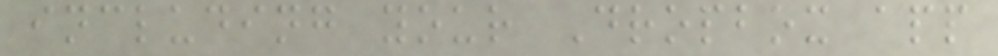including your Dropbox app
